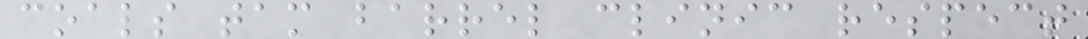coals tam barrel clinic respect
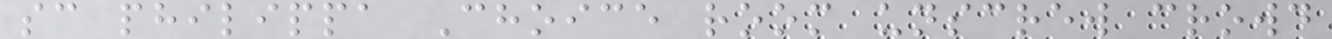sc philippa Choice room unscrew crowd
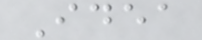Idea
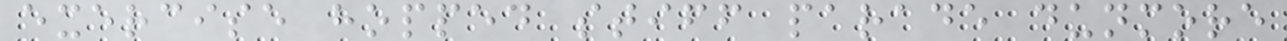exercise hopped stiff parade dunmore
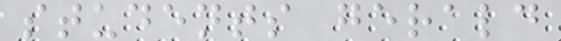students gerald
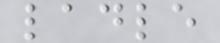ladle
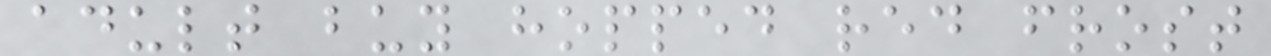adult buy hopped red frost
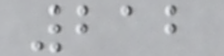212
